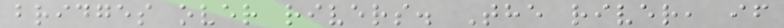bridges over rivers. The river, if
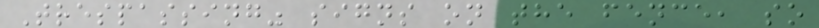Trespassing" signs on the fence, so
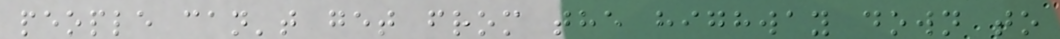people can't get from the highway down to
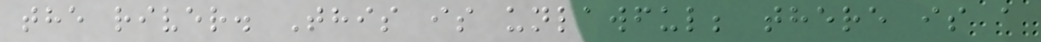the river. This is unlawful; there is a
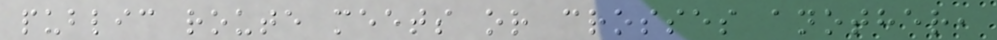public route meets or crosses another,
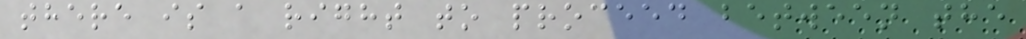there is a right to proceed between the
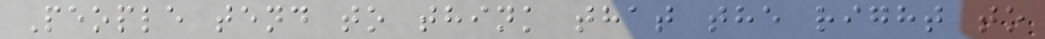People tend to think that the right to
